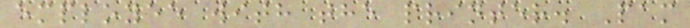employee with the printer. Pam
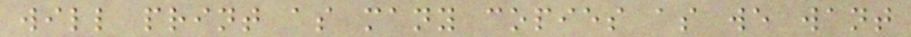will print as many copies as we want
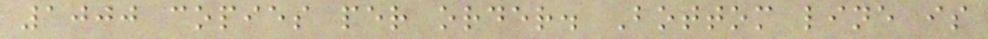1000 copies per order. Bottom line is
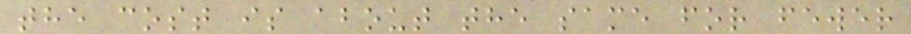the cost is about the same for fewer
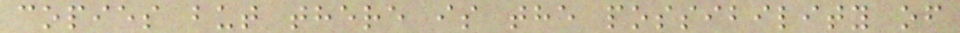copies but there is the possibility of
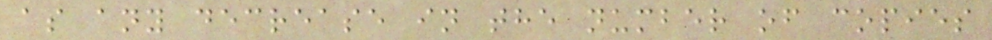as any decrease in the number of copies
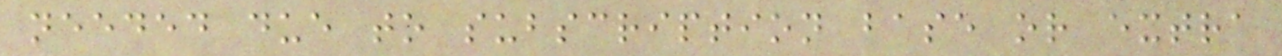needed due to subscription base or extra
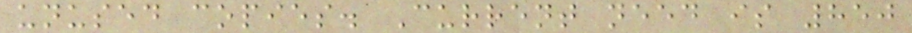unused copies. Current need is 850
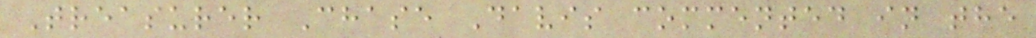Treasurer Chase Davis commented in the
